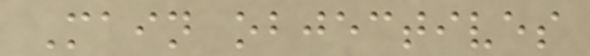Main objectives
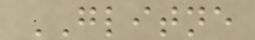GLITNE
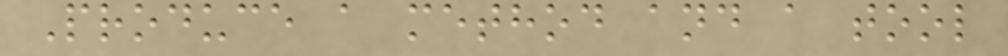Produce a method and a tool
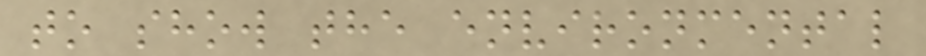to show the environmental
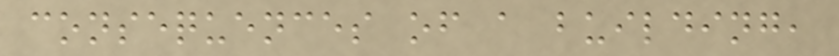consequences of a building,
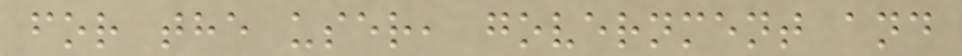for the user, government and
